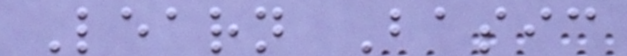Learn Basic
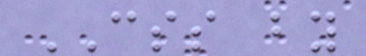CSS by
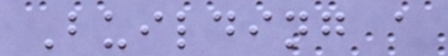Building a
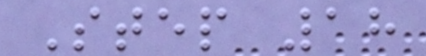Step 18
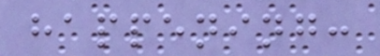happening:
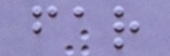far
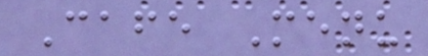Cafe Menu
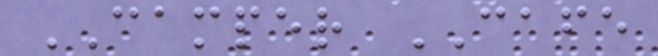CAMPER CAFE
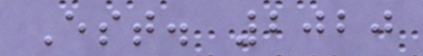Est. 2020
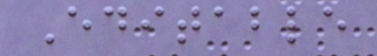Editable
